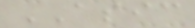ASIC
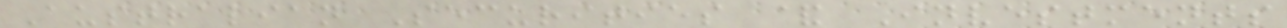Australian Securities & Investments
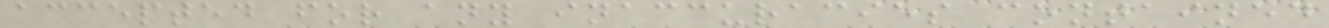accepted for any inaccuracies contained
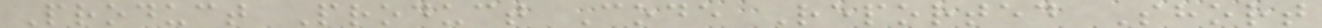Product Product Code Reported Short
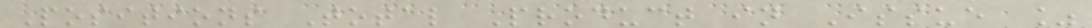Positions Total Product in Issue %
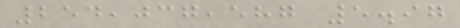254,037,587 5.97
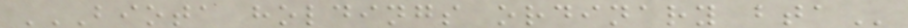BIOTA HOLDINGS ORDINARY BTA
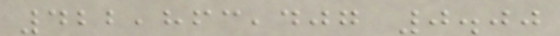422,863,407 0.00
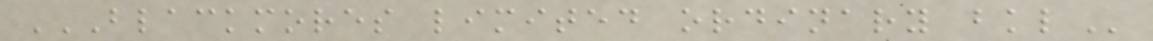BLACKMORES LIMITED ORDINARY BKL
